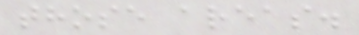those areas.
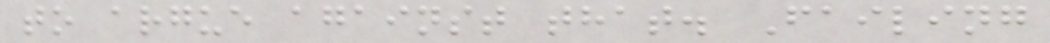to argue against that. Failing
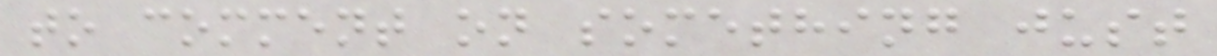to comment on something just
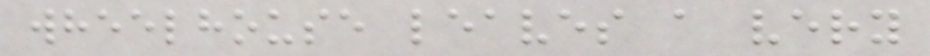wheelhouse leaves a very
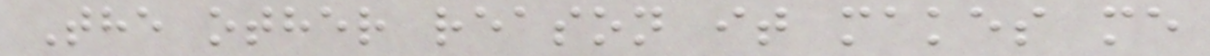The other reason it makes me
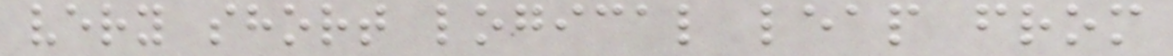very short logical leap from
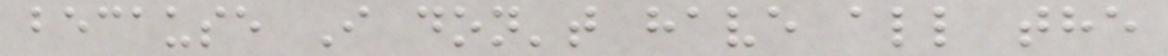because I don't have all the
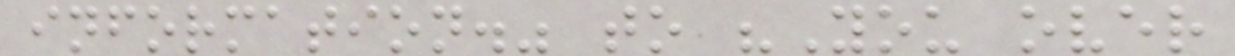information." to "You over
